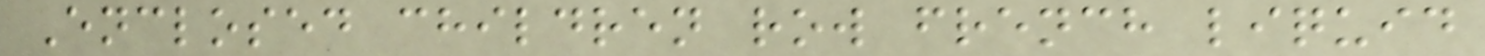Enclosed children row french liquid
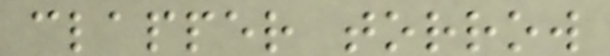clapper torrow
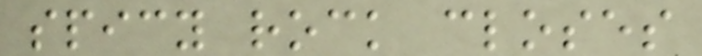spicy rock closes
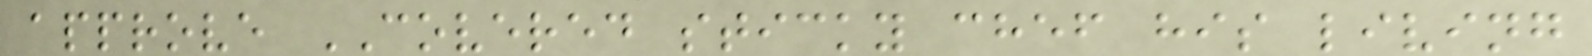approve COVERED sticky chef his living
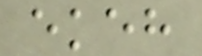ekeh
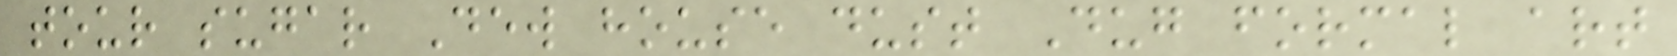tour sugar Dew house dust Dug formal art
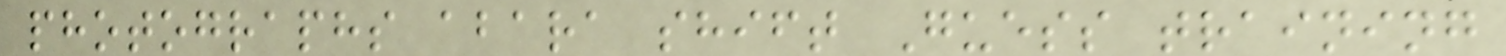photographs abara shift Guess training
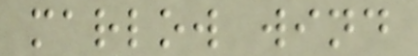marlow wind
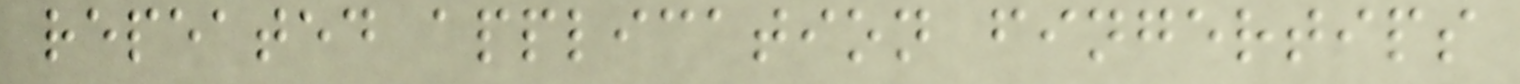repeated application fingertips
